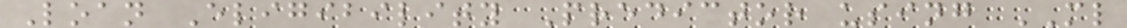Loan Eligibility Predictor using ML
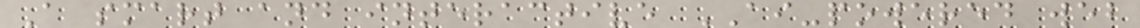A smart and interactive AI-powered web
